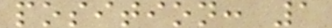position: 1
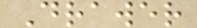Drawer
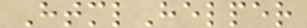HtmlHelper
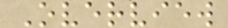Overview
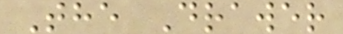The Drawer
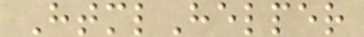HtmlHelper
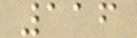116
